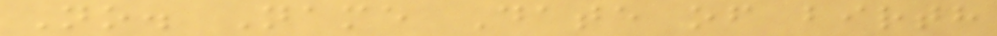No. Name Date of birth
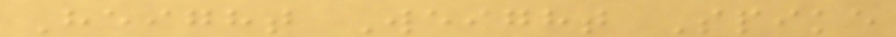Height Weight Spike
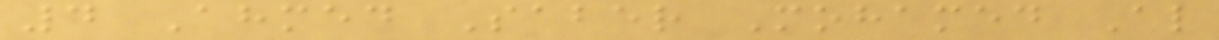4 Ahmed Saber Mohamed Al
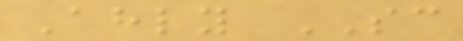Ahly SC
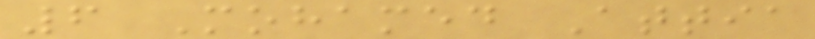6 Mohamed Attia
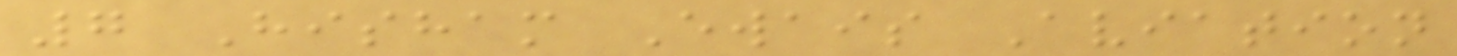7 Hisham Ewais Aviation
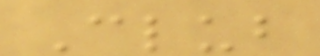Club
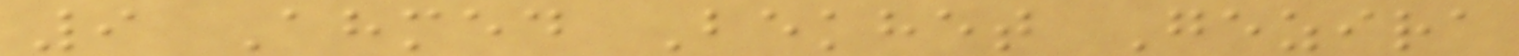9 Ahmed Bekhet Gezira
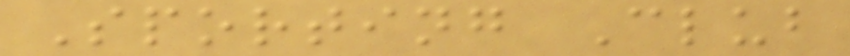Sporting Club
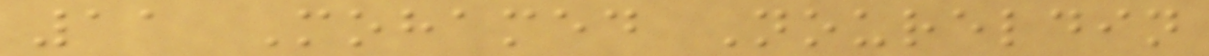11 Mohamed Noureldin
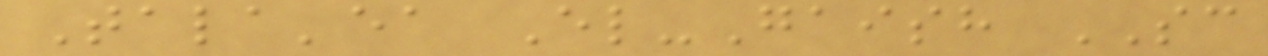Tala'ea El-Gaish SC
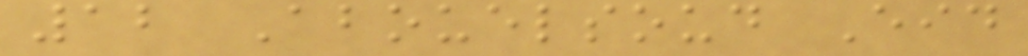12 Abouelsoud Eid
